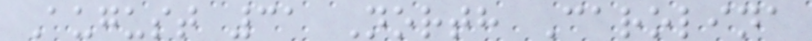August 31 North Carolina
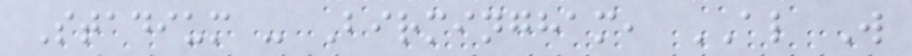Stadium - Birmingham, AL W
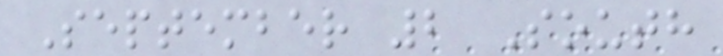September 2 South
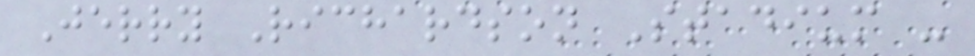Jerry Richardson Stadium -
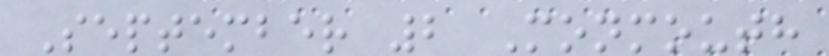September 2 Monmouth
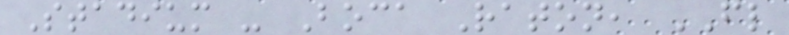Stadium - Boca Raton, FL
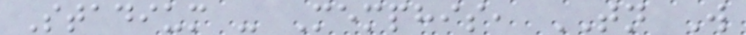Stadium - Memphis, TN W
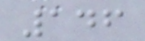146
